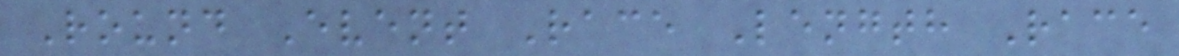Round Event Race Length Race
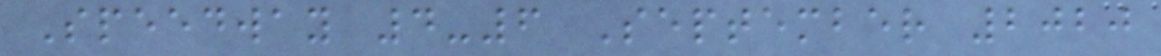Speedway 4-6 September 2020
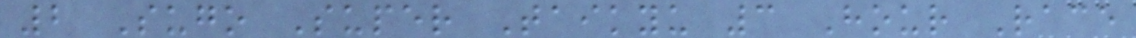2 Sugo Super Taikyu 3 Hour Race
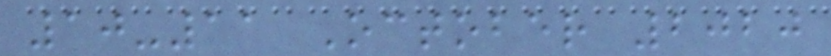10-11 October 2020
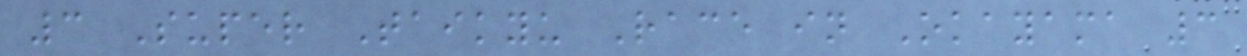3 Super Taikyu Race in Okayama 3
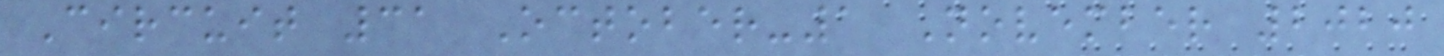Circuit 31 October-1 November 2020
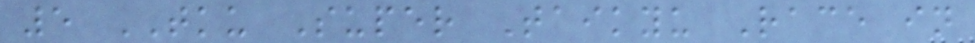5 TKU Super Taikyu Race in
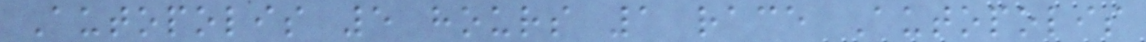Autopolis 5 hours 1 race Autopolis
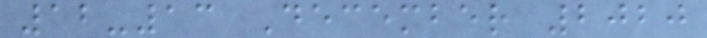12-13 December 2020
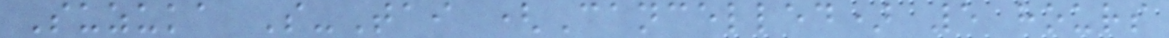Suzuka S-Tai (Cancelled) 5 hours
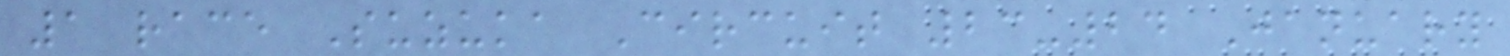1 race Suzuka Circuit 23-24 January
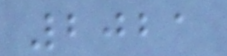2021
